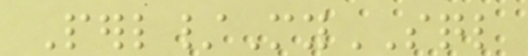Perl/MySQL
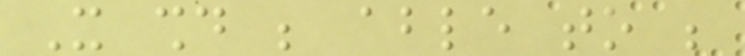It should be able to be
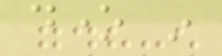done in
